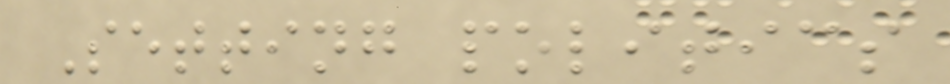Setting politics
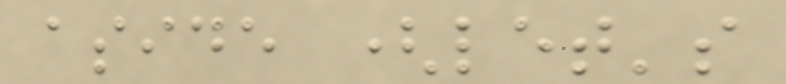aside (let's
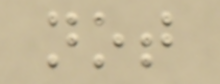not
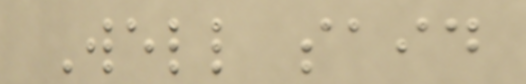Well said
